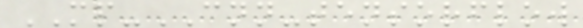MP-CNN-tensorflow
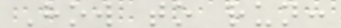How to run:
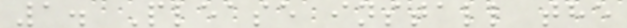1. Please install the
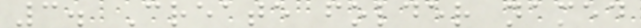3. Create folder named
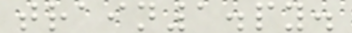train1.py.
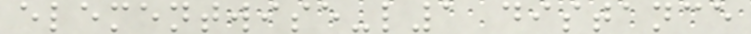elementwise-l1 distance
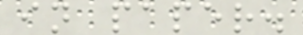in paper.
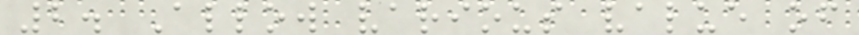2. Allow various value of
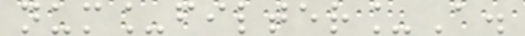num_filter_A.
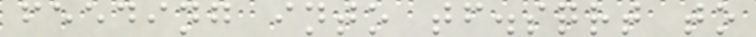feeding into tf.sqrt to
